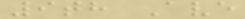9th Ave
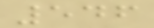546
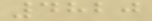4820
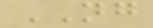NG
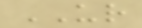UR
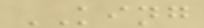KING
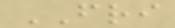FRI
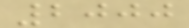2000
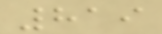819
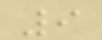9
